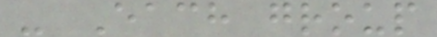- Each group
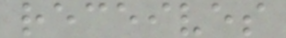receives
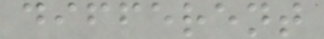different
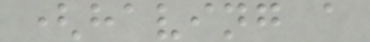(having a
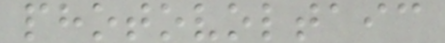photovoltaic
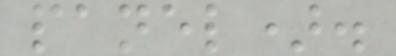panel).
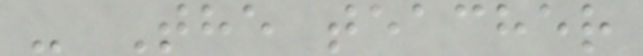- The teacher
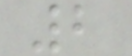2
